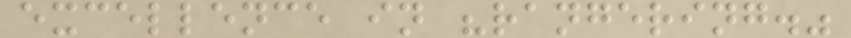excellence in "rangering."
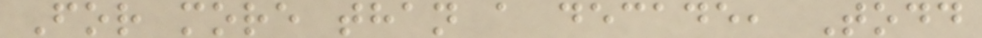For more than a decade, Todd
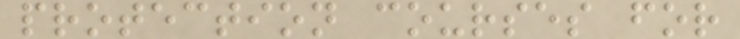protection courses for
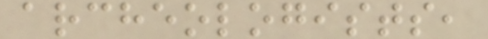archeologists,
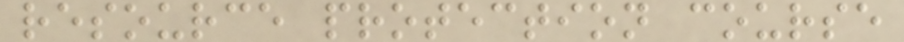resource protection course
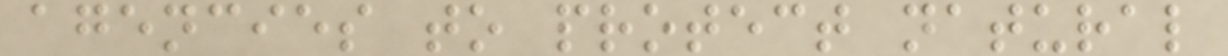agencies to protect natural
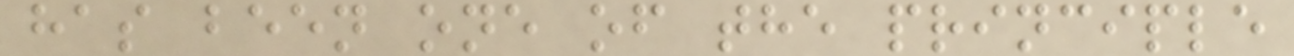has been one of the principle
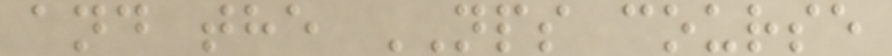and the NPS course
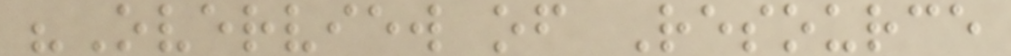"Overview of Resource
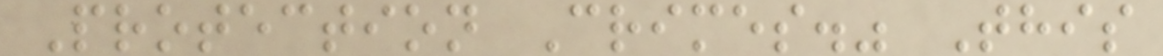Protection Crimes." This
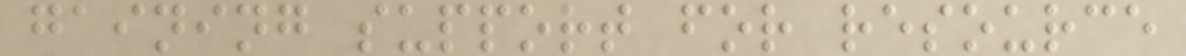gaining support for resource
